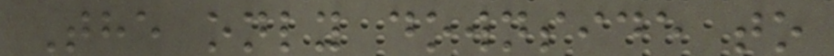The only downside to
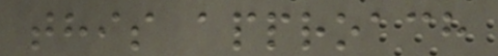this approach
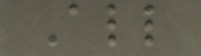All
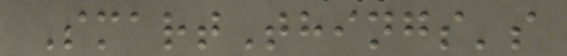SmartThings's
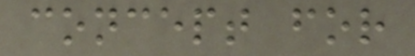concept for
